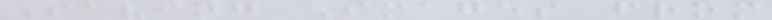Saving Images from
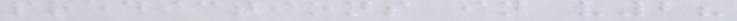predictions in v2?
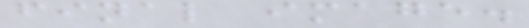final image.
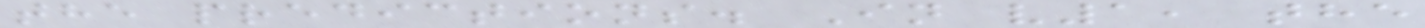the predictions. In v1, the
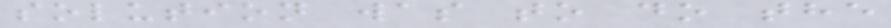solution was to do the
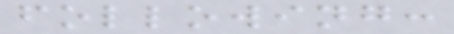following:
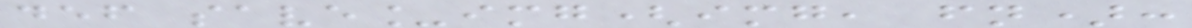def save_img(img, fn):
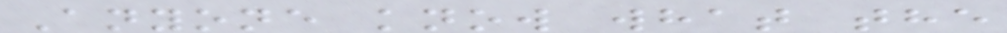Anyone know what the
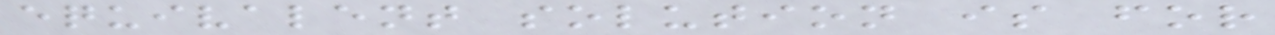equivalent solution is for
